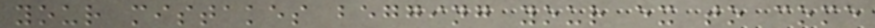your mistakes begging your ex to come
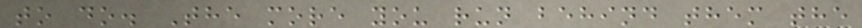to do. The more you run behind them the
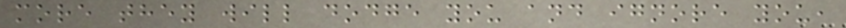more they will dodge you and ignore you,
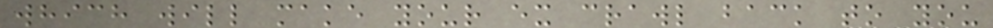which will make your ex crawl back to you
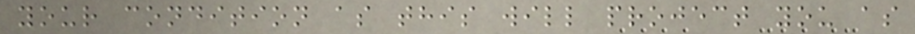your condition as this will project you as
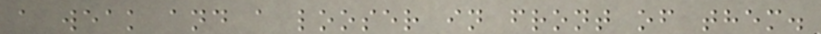a weak and a looser in front of them.
